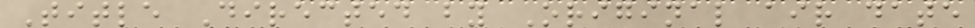Title Directed by Original air date
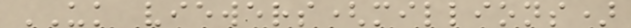UK viewers(millions)
